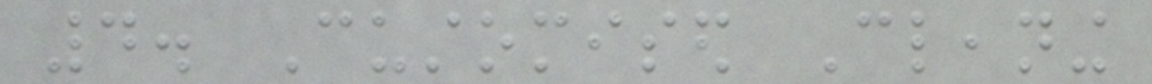4. Customised Cleaning
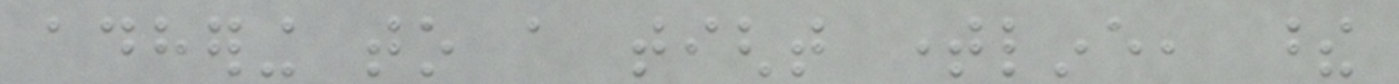adhering to a tight timeline, these
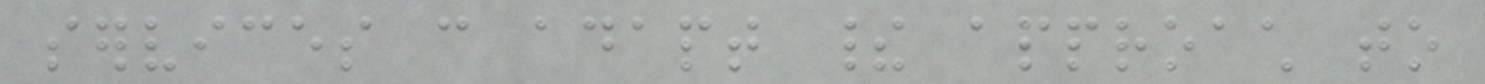services can adapt their approach to
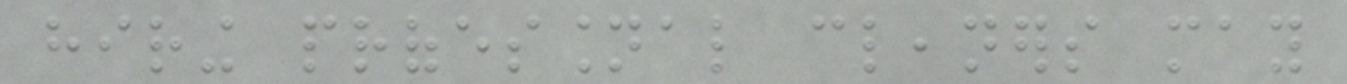hiring professional cleaners may
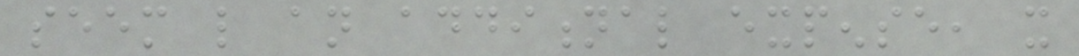seem like an additional expense, it
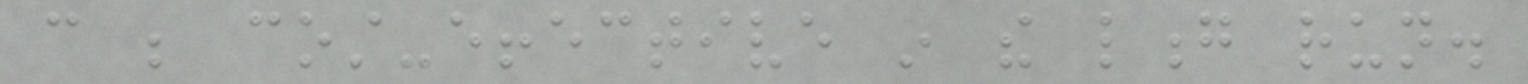can be cost-effective in the long run.
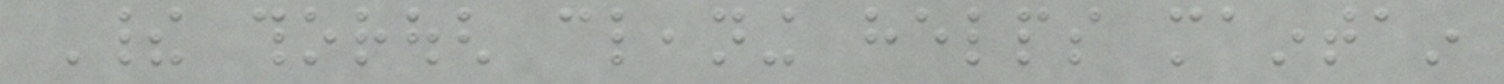Their thorough cleaning helps maintain
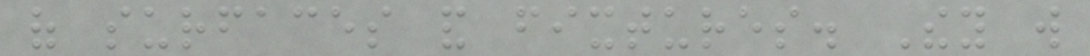of surfaces and fixtures. They will
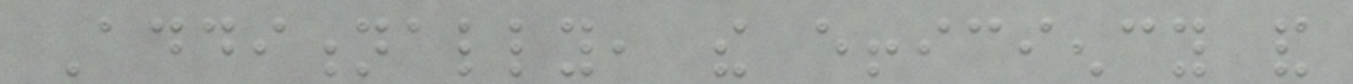Additionally, the efficiency and
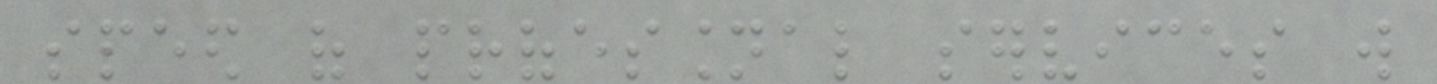speed of professional services will
